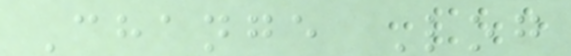Change Log
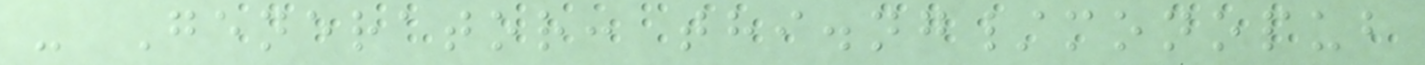- Generator: thi.ng/monopub
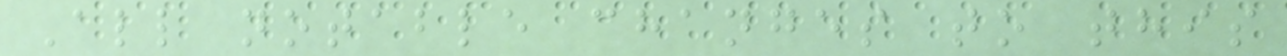All notable changes to this
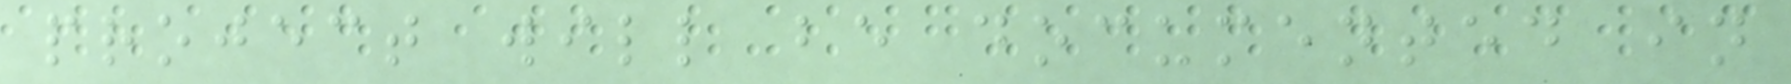project will be documented in
